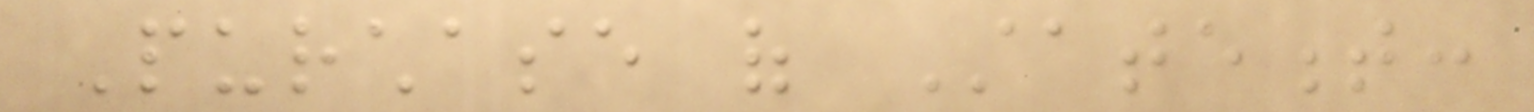Purchase of Statement:
